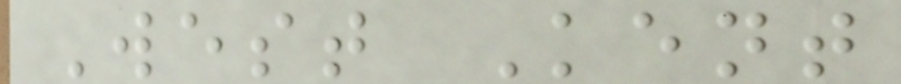West Kent
